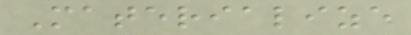Materialize
